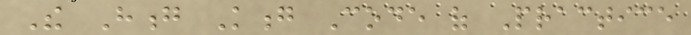The Hong Kong Code of Practice
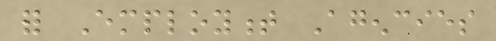for Employment Agencies
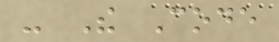- The Code
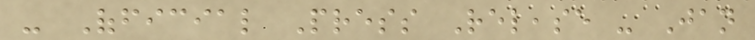- Official Press Release - Jan
